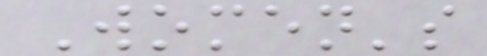Women's
